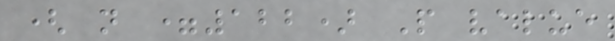( n =122) P value
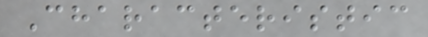Characteristic
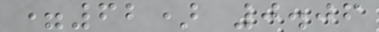=62) 0.06
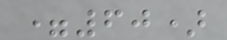=60)
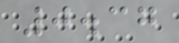0.37
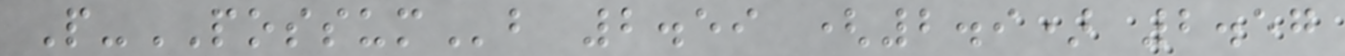P-POSSUMb 2.59 (2.9) 2.57
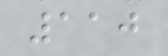110
